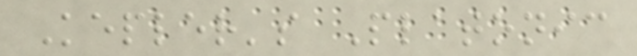Kepler's Platonic
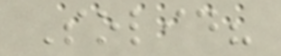Solid?
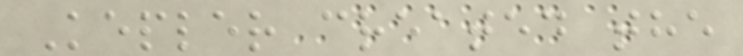Kepler created the
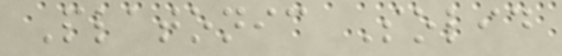Platonic Solid
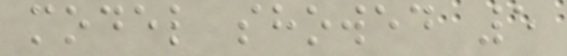model showed 5
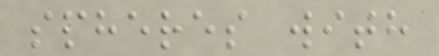spheres with
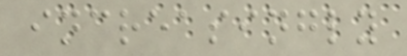increasingly
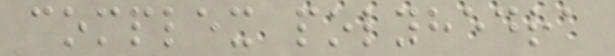complex polyhedra
